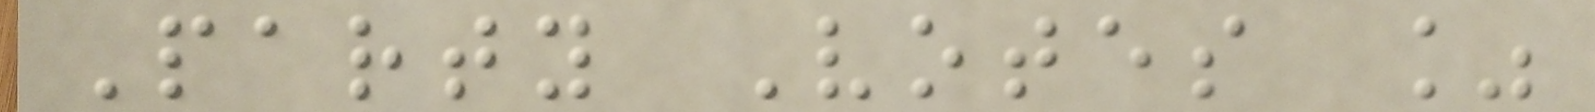Party Votes %
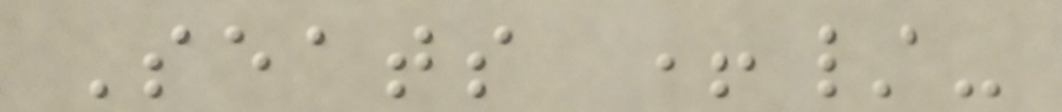Seats +/-
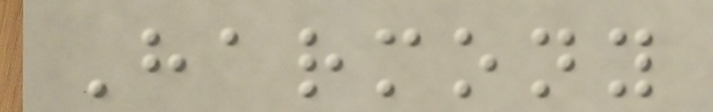Harmony
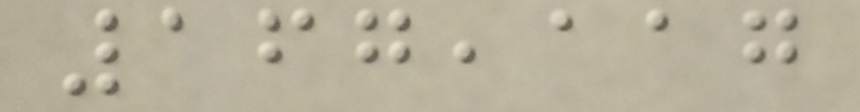167,117
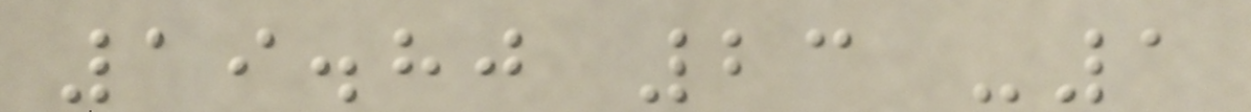19.80 23 -1
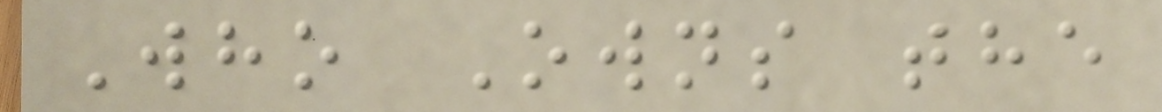Who Owns the
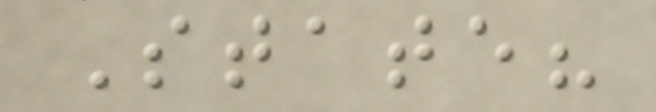State?
